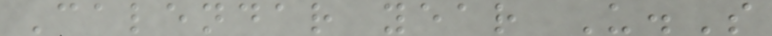Calendar year U.S
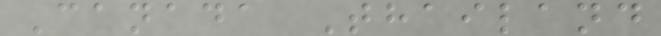Canada Thailand
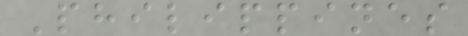Philippines
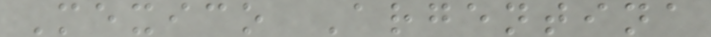Mexico Argentina
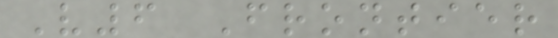V6 Frontier
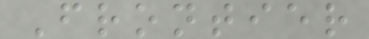Frontier
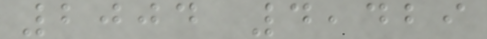2004 4,429
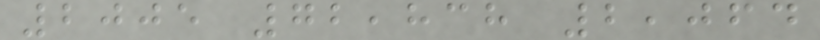2005 72,838 2,064
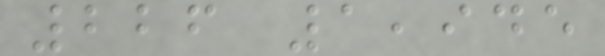226 1,945
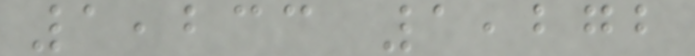1,233 1,272
